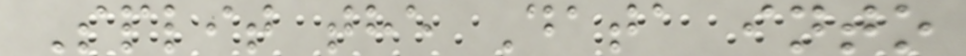Split the Data into
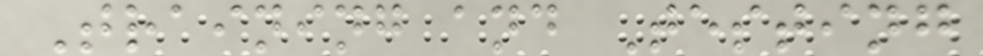Training and Testing
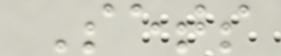Sets
